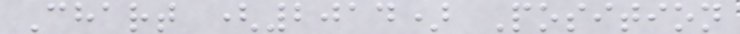Chart (2014) Position
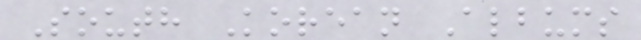South Korean Albums
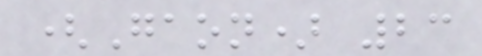(Gaon) 23
